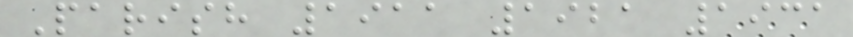Parish 1911 1921 1931
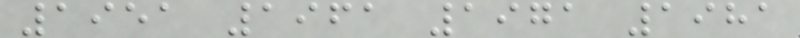1951 1961 1971 1981
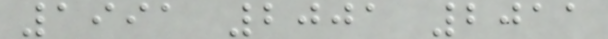1991 2001 2011
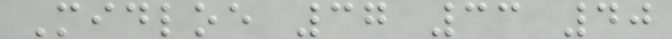Midloe 37 33 40
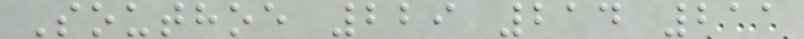Southoe 229 214 211
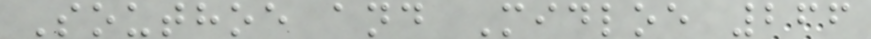Southoe and Midloe 266
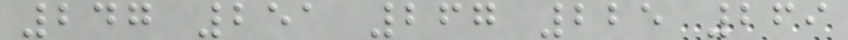247 251 267 225 269
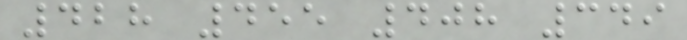428 455 408 349
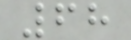68
